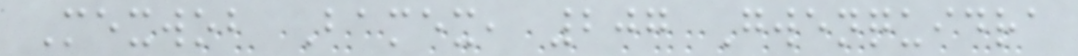Mexwob Bamex, 207 Gwenquidra
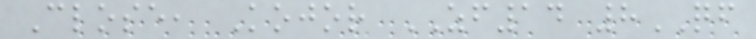Close, Kojor ZF14 8QF
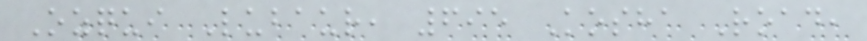Ozqui Lubaur, 695 Kosha Road,
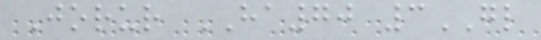Jorur HA70 3GL
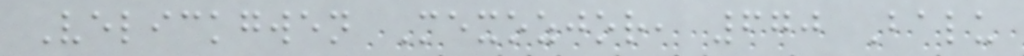Velickgwen Mexozjor, 670 Balu
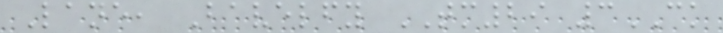Lane, Bavelfy TM29 3CK
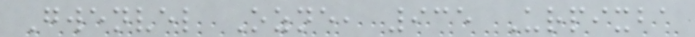Gwenvel Ozne, 935 Urpixba
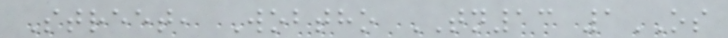Street, Wobtho TN13 1OS
